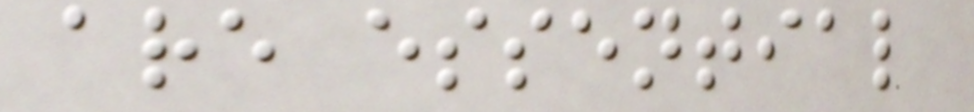are essential
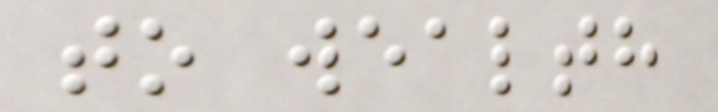to wealth
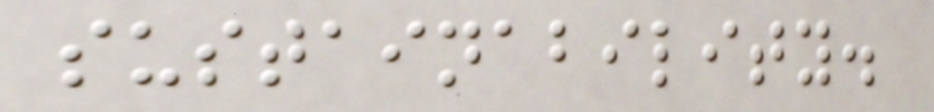sustainability.
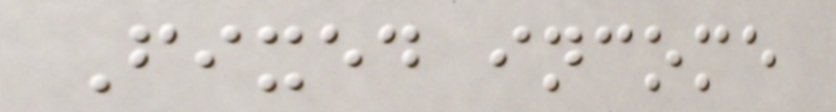Fixed income
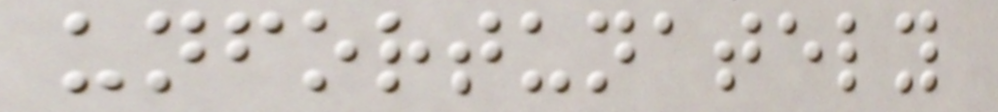unfortunately
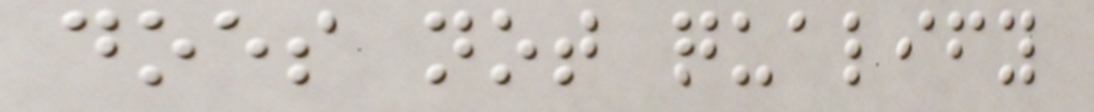does not qualify
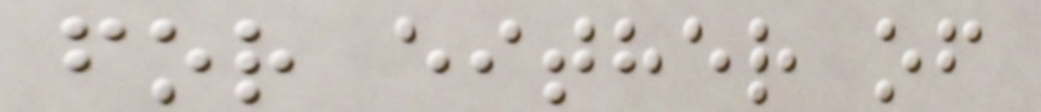for either of
